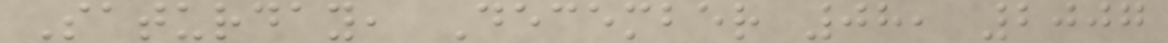Saturday, December 08, 2007
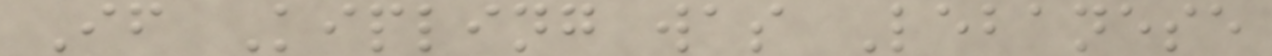If Kipling was Lebanese
